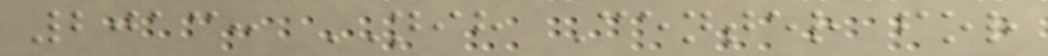2013: NIH Center for
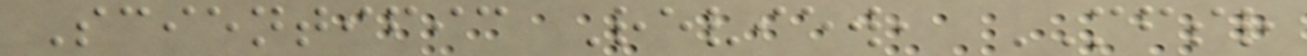Scientific Review, MFSR
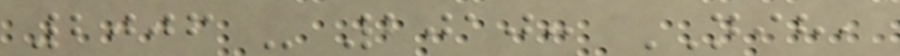2006 - 2010: NIH,
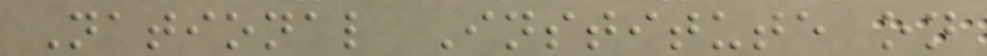National Institute on
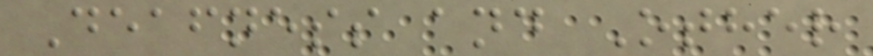Deafness and Other
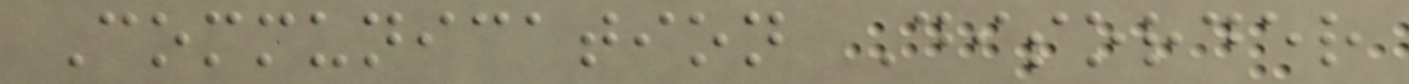Communication Disorder
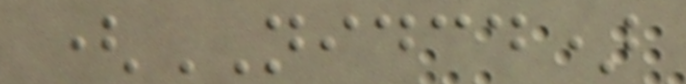(NIDCD)
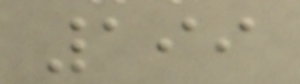199
